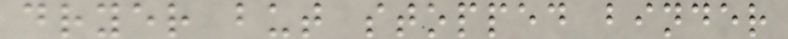dryer but stopped binder
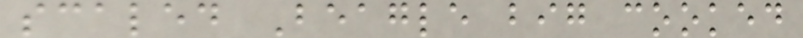scaled Beagle big cooked
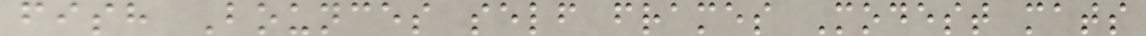fish Bounces self frames Modest mats
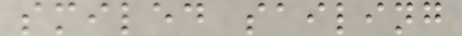smiled sailing
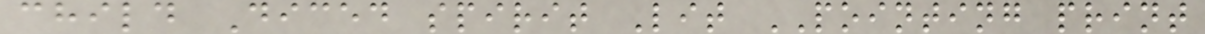child Diced spirit Lit POINTING print
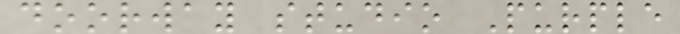doorway studio Purple
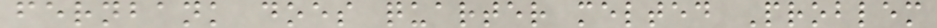fernbank does quarter melted Problem
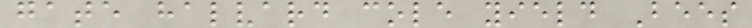gate halvard cole yield Bees
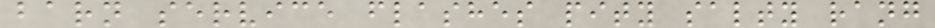barn service flashes pity salty rang
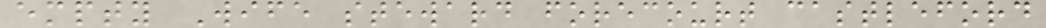empty Wife steward forecourt castleford
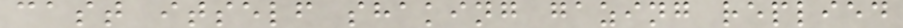cast itself shaking gazing replied
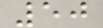50
